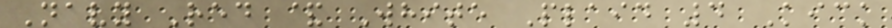Navy Red & White Plaid 4 Kick
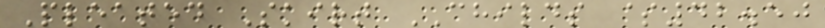Pleated Skirt CHILDS $42.50
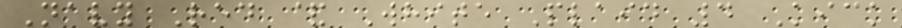Navy Red & White Plaid 4 Kick
